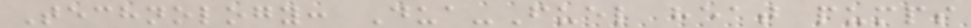Technology: Dua-Fuel heat pumps
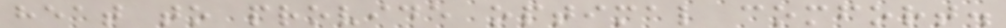heat to provide optimal comfort.
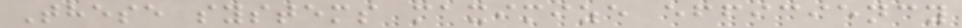These systems maximize efficiency
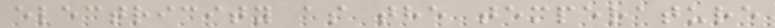electricity as the temperature
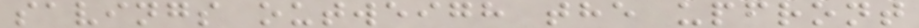savings outweigh the upfront
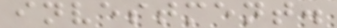investment.
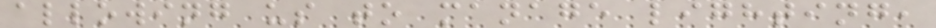allowing us to manage lighting,
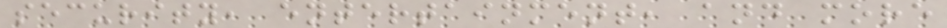security, entertainment, and more
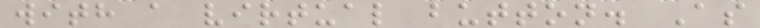with a virtual button. As
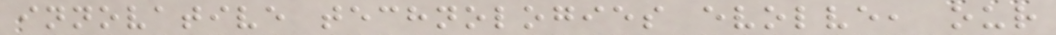innovative technologies evolve, our
